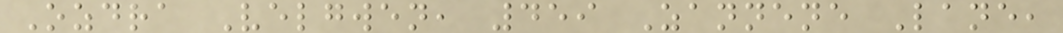Ozdra Velgwen, 459 Zannene Lane,
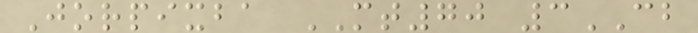Jorpixba MT70 3CB
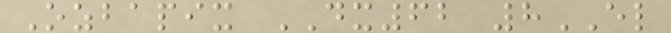Ozbapix DX62 8EL
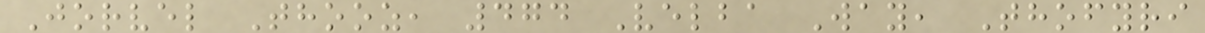Jorvel Thooz, 474 Velba Way, Thofyri
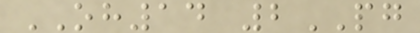OH14 2PG
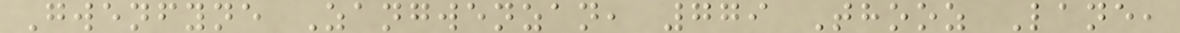Gwenfyne Zangwenzan, 779 Thooz Lane,
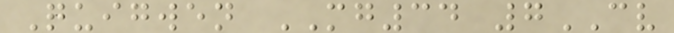Quigwen MG34 7CV
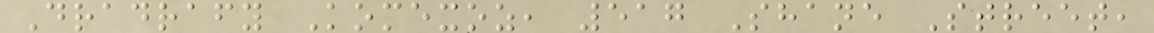Dradrafy Komexoz, 517 Shane Street,
